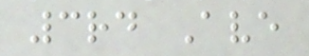3rd Ave
